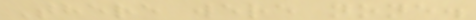There were none.
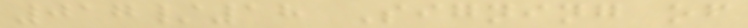017/18 Signing of
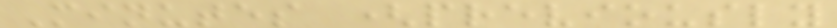Minutes (previously
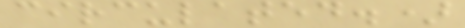circulated.)
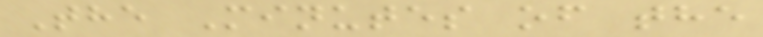The Minutes of the
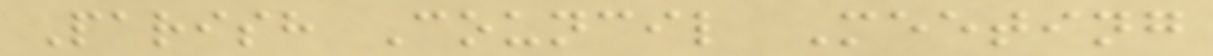Parish Council Meeting
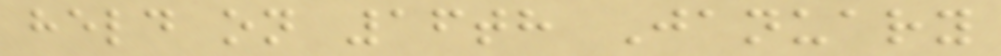held on 16th January
